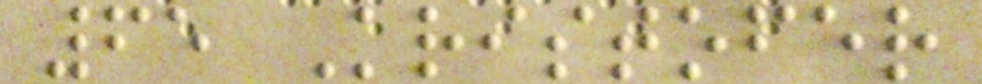65 Kristofer
